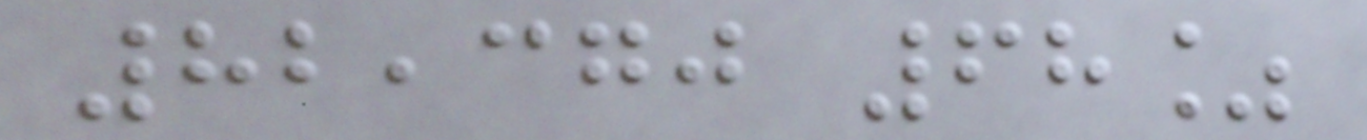82,370 68%
